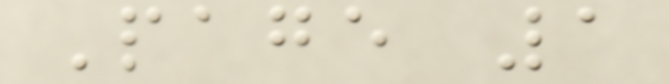Page 1
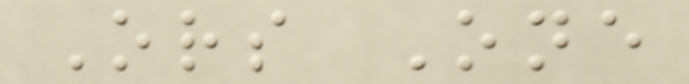Ors One
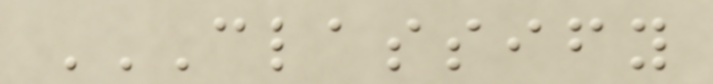CLASSIFY
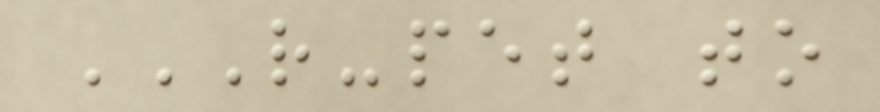R-PET TO
